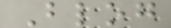Blog
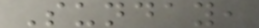Sunday,
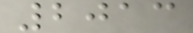2013
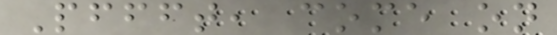Pffft, come on
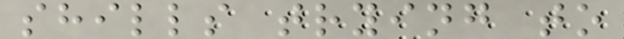shills trying to
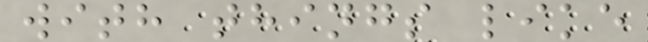with things like
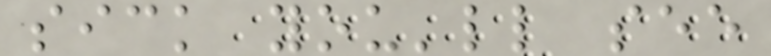sick you'll see
